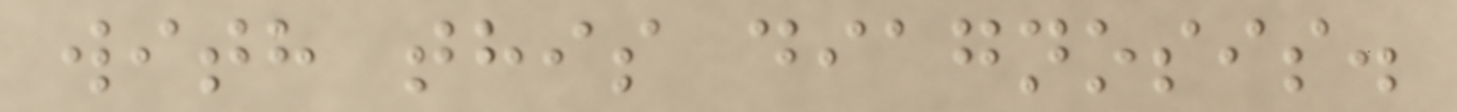with this diagnosis.
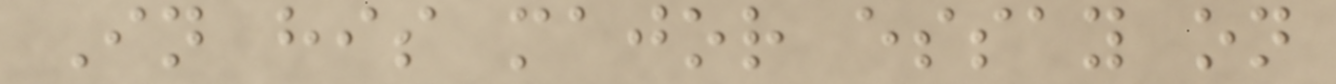In his major essay on
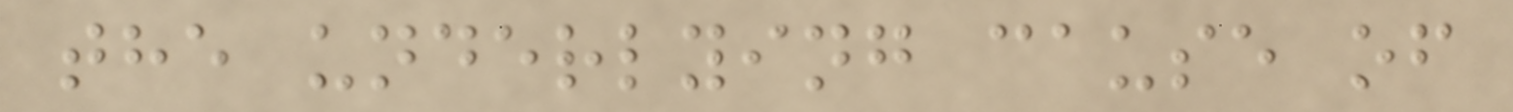the underlying cause of
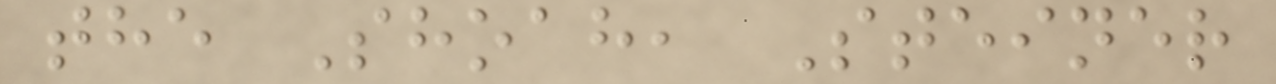the Shoah, Steiner
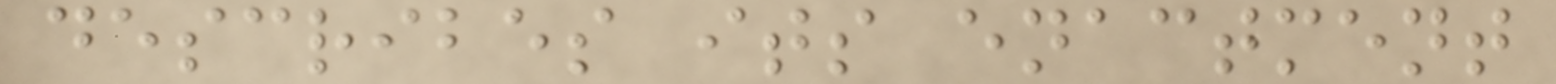describes its enactment
